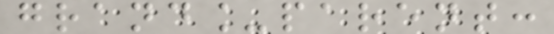grand_parent:
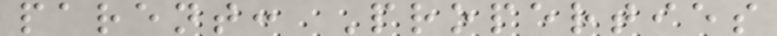parent: Properties
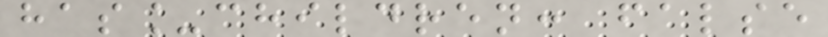has_children: false
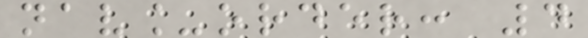nav_order: 4
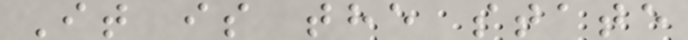It is the state
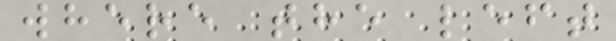where the left
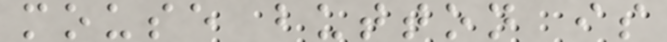mouse button is
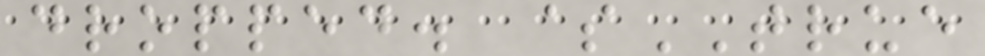dropped. $TRUE
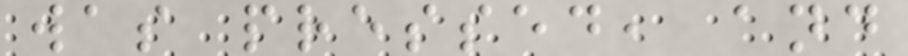was pressed, and
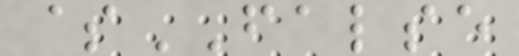$FALSE
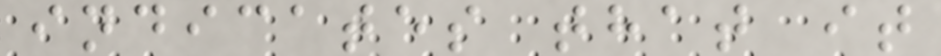indicates that it
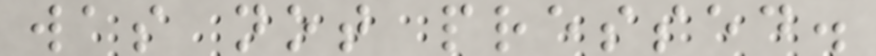was not pressed.
